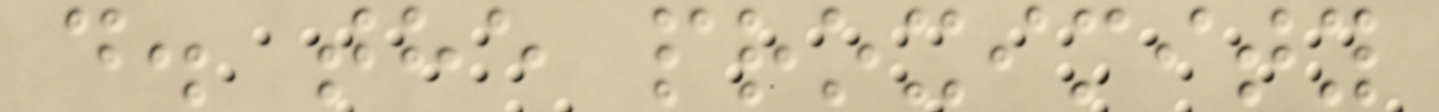d. the proximity
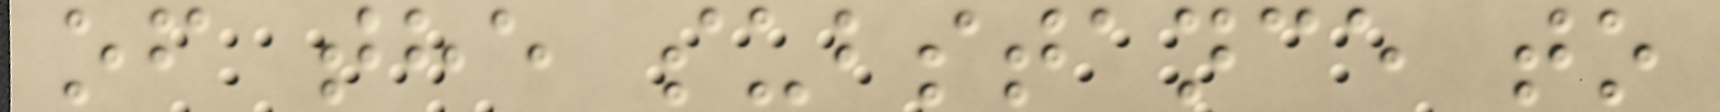of the substance to
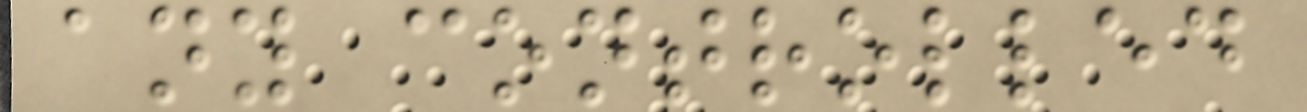any controlled
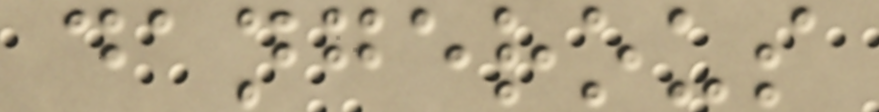dangerous
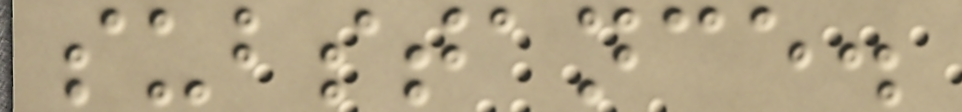substance.
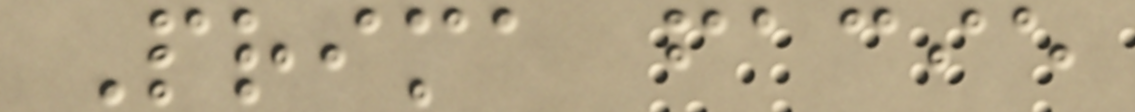Prima facie
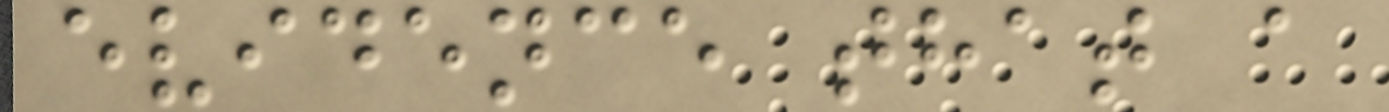evidence that a
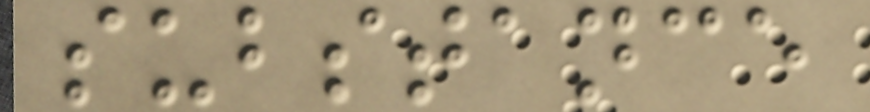substance
